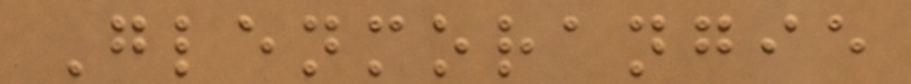Glenmorangie
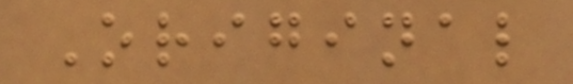Original
